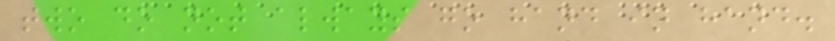two do not always go hand in hand.
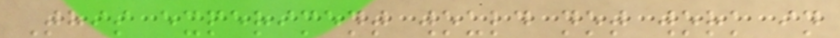This experiment would not work in
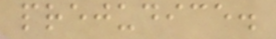prejudice.
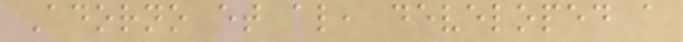Adorno et al, developed a
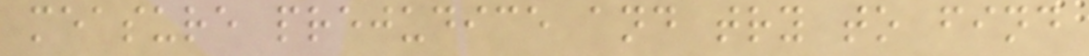measure prejudice and try to find
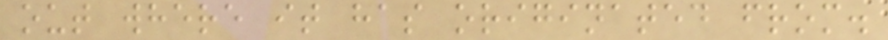out where it has originated from.
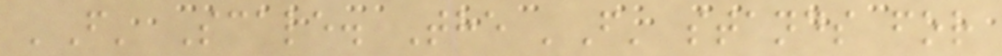'F' Scale. The 'F' stands for
